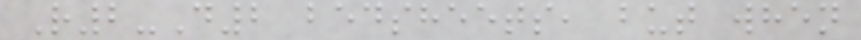R2-D2 bedsheets, but when
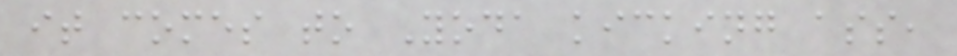it comes to Yoda kicking ass,
